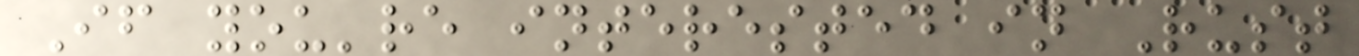If you're interested in Rust
